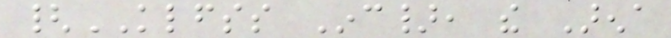{KLFSS Inc}, the Arena
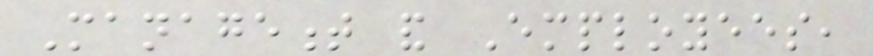Management and Employees,
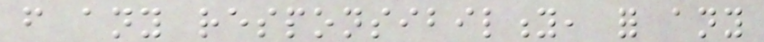from any responsibility, for any
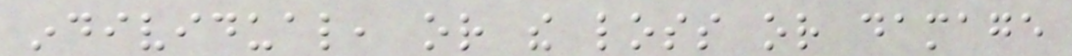individual, or the loss or damage
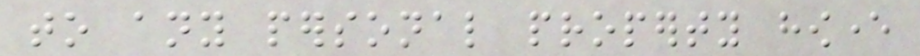to any personal property however
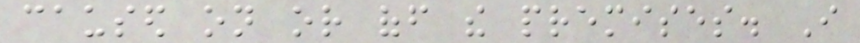caused on or off the premises. I
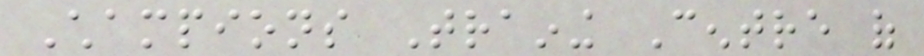Champions Training Centre of
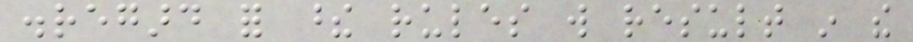disregard for these rules will result in the
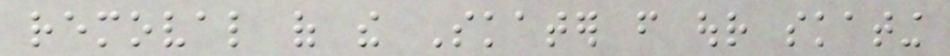removal of the Skater from our skating
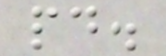paid.
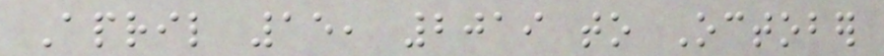April 15, 2019 to October
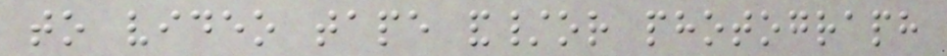to video tape and/or photograph
